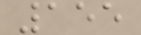155
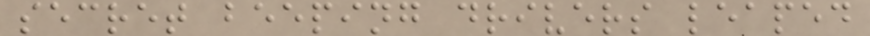secret beeping drivers leaped
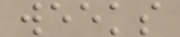weeks
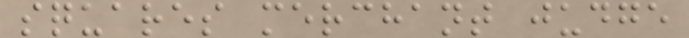squares merchant judge
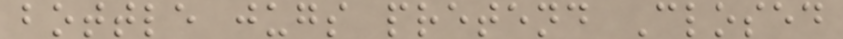bottle jugs pretend Closed
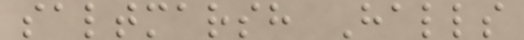saltmarsh Halls
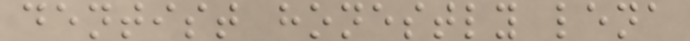dentist honestly lena
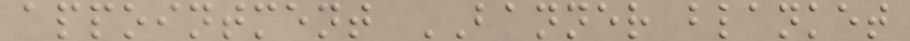appointment BANNER blanket
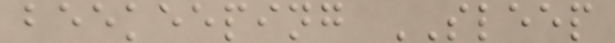beekeeping SLEEP
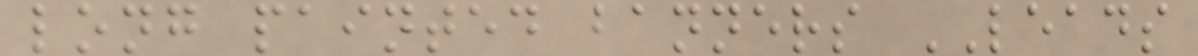long painted banners LEADS
